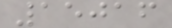15016
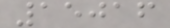15016
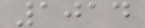1014
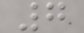7
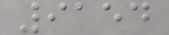9154
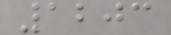1203
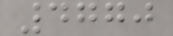4770
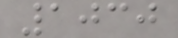1030
